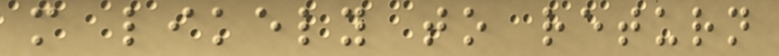more likely to return
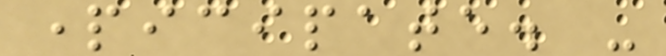participate. -
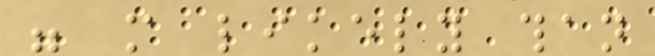were more likely than
